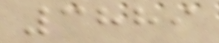3889
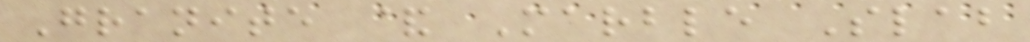Granite & Marble Slab
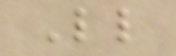Ll
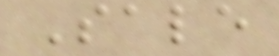Sale
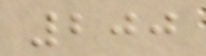200
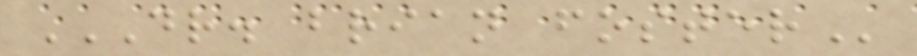DR. BRIAN FOSTER
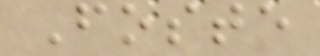Foste
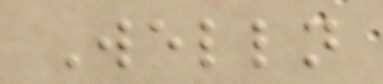Welln
